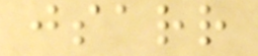jsarr
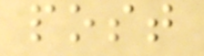post
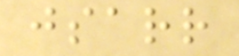jsarr
